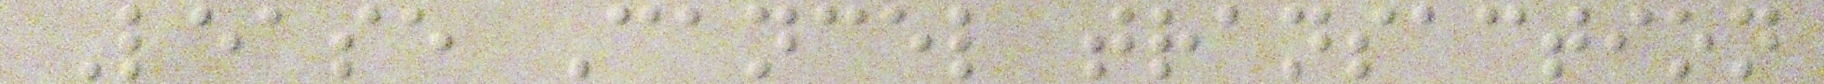Lease Cancel transaction
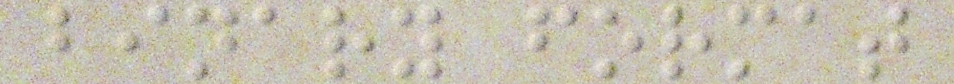binary format
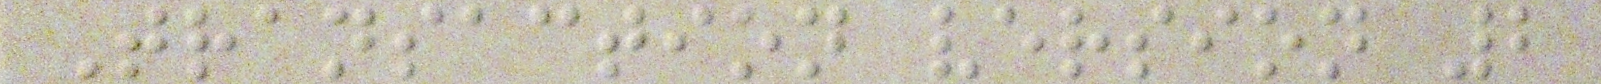Transaction version 2
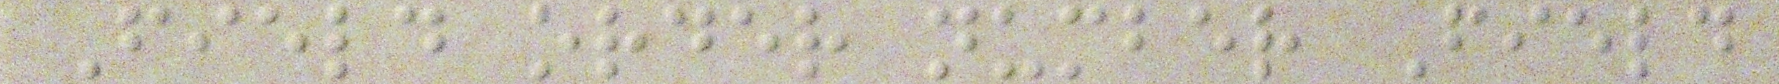Field order number Field
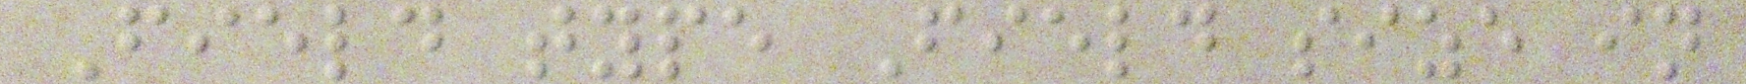Field type Field size in
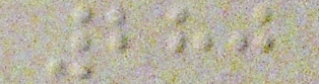280
